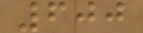600
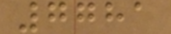7781
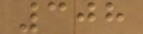308
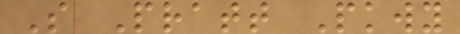S Pratt Pkwy
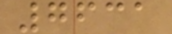7631
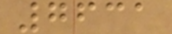7631
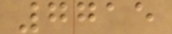7715
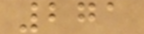271
